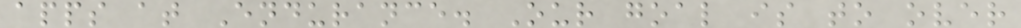apps at Endurance. Our goal is to over
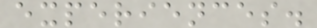experiences.
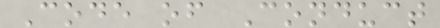Code of Conduct
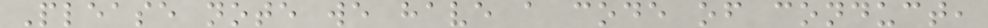Please note we have a code of conduct,
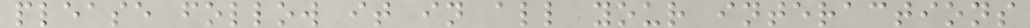please follow it in all your interactions
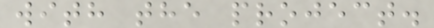with the project.
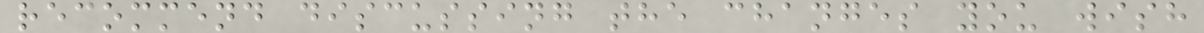recommend discussing the changes you wish
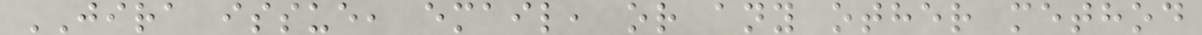JIRA issue, email, or any other method
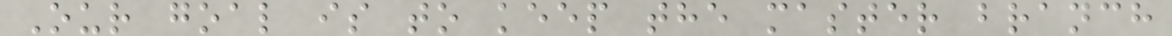Our goal is to keep the master branch
